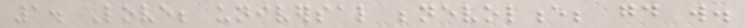1. Love; universal benevolence; good will.
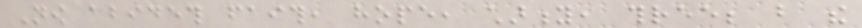Now abideth faith, hope, charity, three; but the
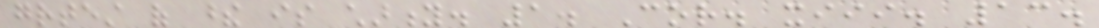greatest of these is charity. 1. Cor. xiii. 13.
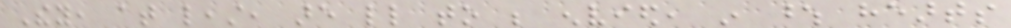They, at least, are little to be envied, in whose hearts
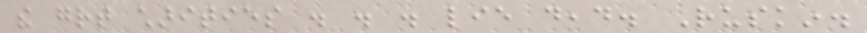the great charities . . . lie dead. Ruskin.
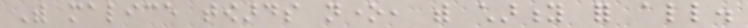With malice towards none, with charity for all.
